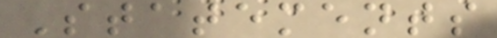Statements
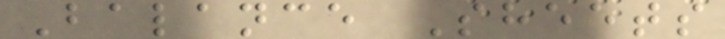Balance Sheets
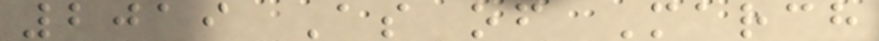2019 As of March
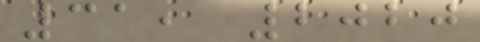31, 2020
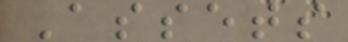Assets
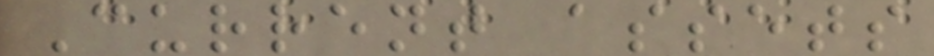Current assets
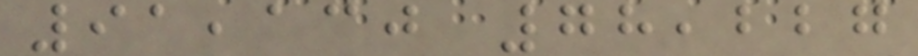91,130 78,227
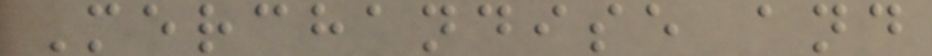Merchandise and
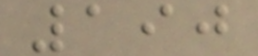190
